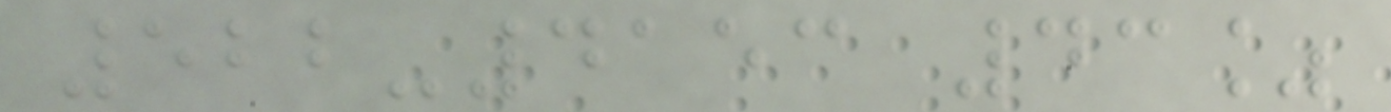522-4153 43%
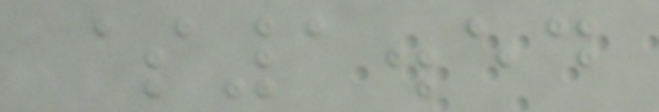$1.54
